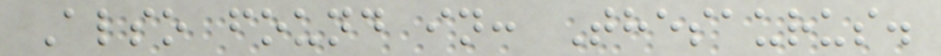Also found in: Thesaurus.
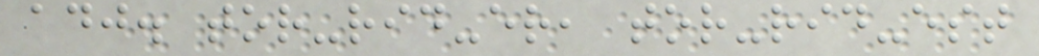adj. tor-rid-er, tor-rid-est
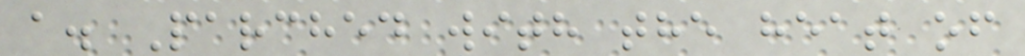a. Parched with the heat of
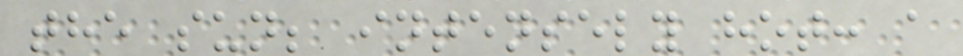the sun; intensely hot: a
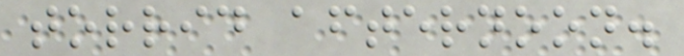torrid afternoon.
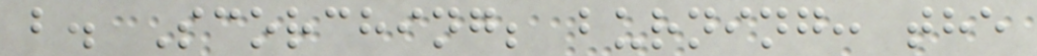b. Scorching; burning: the
